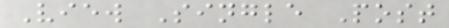View Single Post
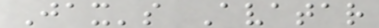Jax's Avatar
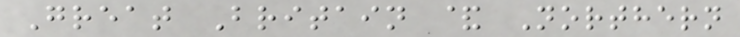Great Britain & Northern
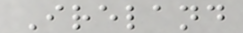Ireland
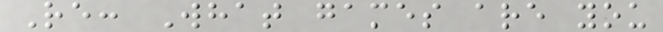Re: What games are you
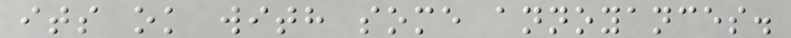its ok with some annoyances.
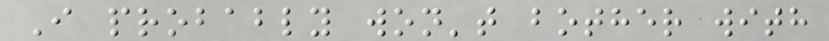I probably won't bother with
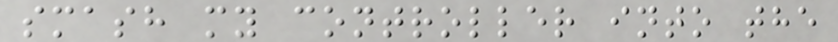smash my controller into the
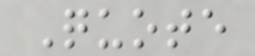Quote
